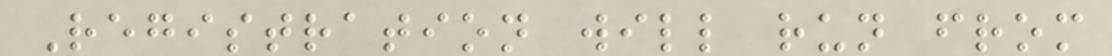Registration will run from
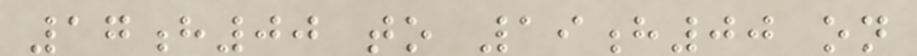17h00 to 19h00 on
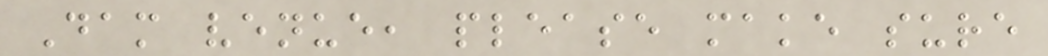Dam venue, please make sure
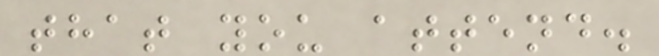that you attend.
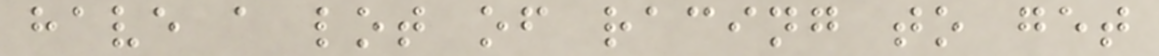have a lot of racing to get
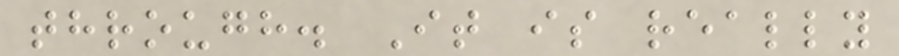through. It is really
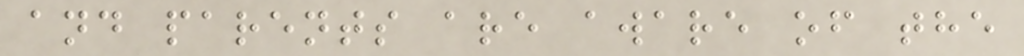and parents are aware of the
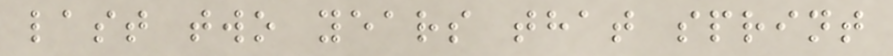last two years that sprint
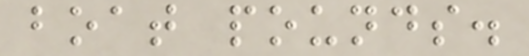boat pounds.
